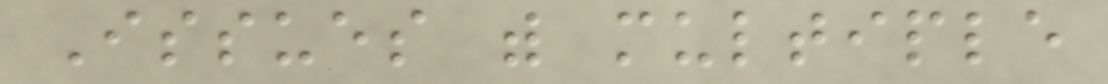Issues with multiple
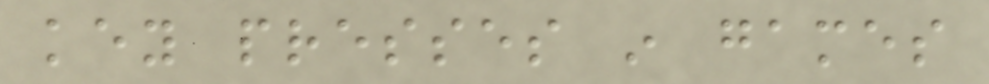key presses in games
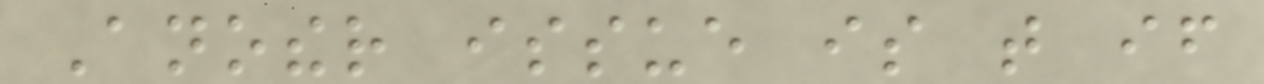Another issue is that if
